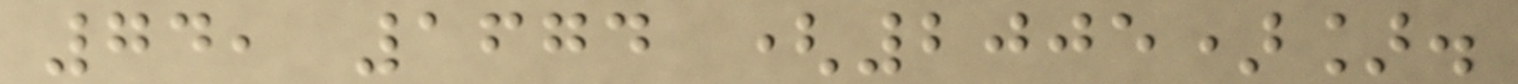74, 1674 (2005)].
